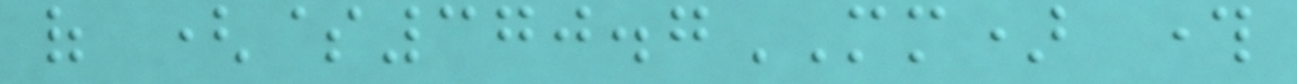of ($370.7MM) through
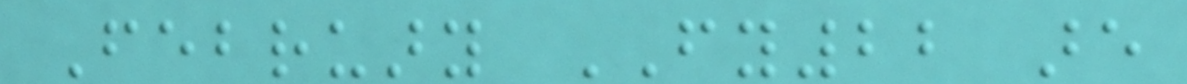February FY22 are
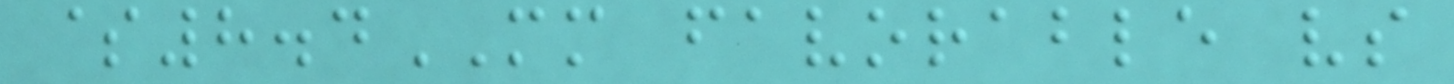$8.4MM favorable vs
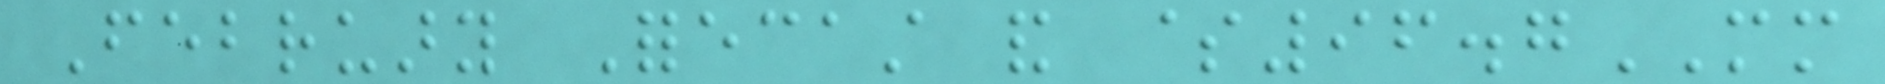February Forecast and $96.7MM
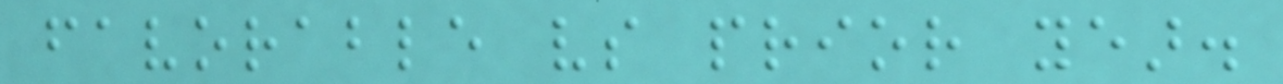favorable vs prior year.
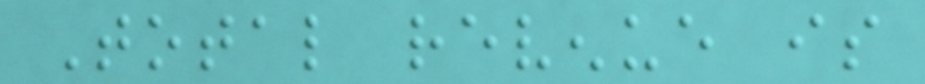Total revenue is
